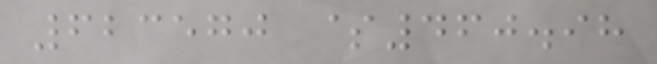623570 $460.98
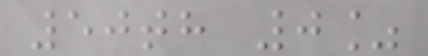50th 0%
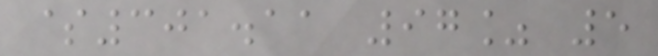$301.11 97% 5
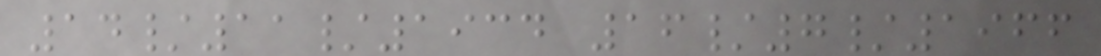14/11/1934 16/7/1966
